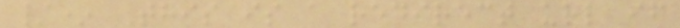/* This is a redirect url if
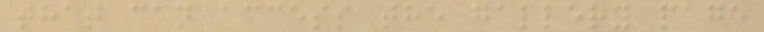that can access the gallery page
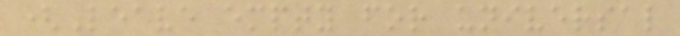(Leave empty for universal
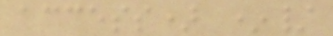access) */
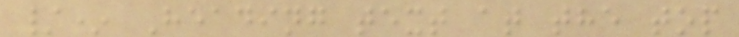/* Heading text at the top
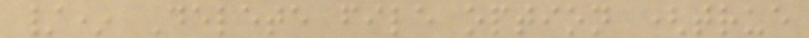/* Delete file option (true
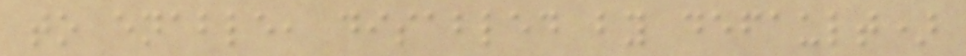to enable, disabled by default)
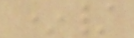*/
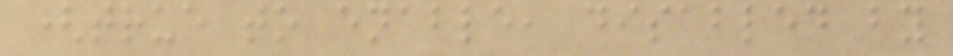(true to enable, disabled by
